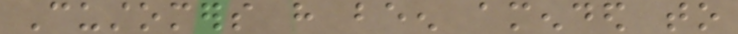Customers have been amended to
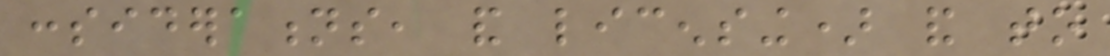considerations, and licensing) and to
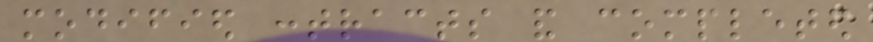modified contracts and completed
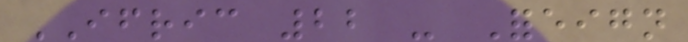IFRIC 22 - Foreign
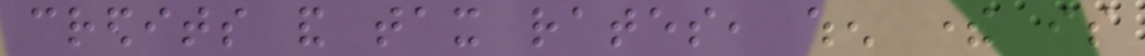credits and tax rates, when there is
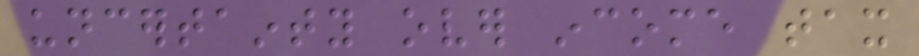uncertainty over income tax
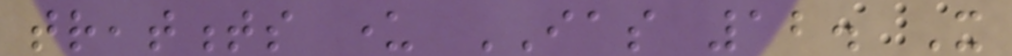treatments under IAS 12. It
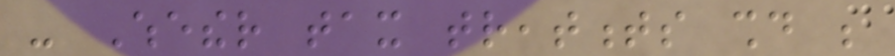- Whether tax treatments should be
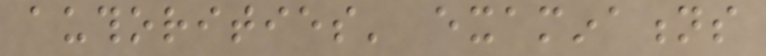authorities' examinations
